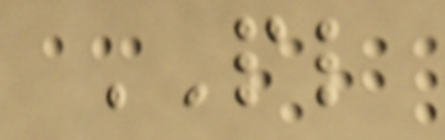PL
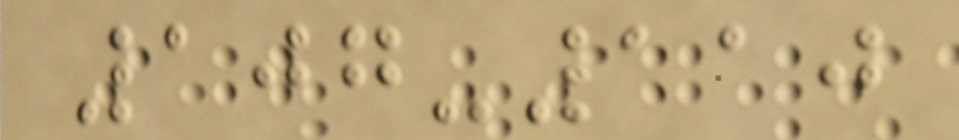107-110
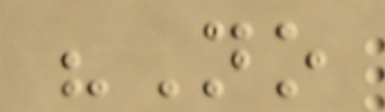"No
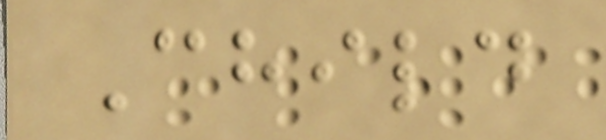Child
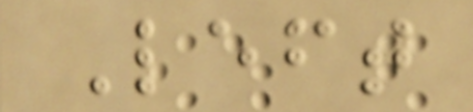Left
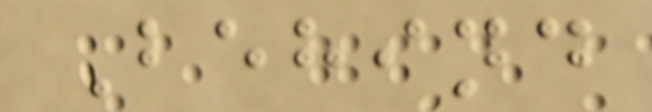Behind
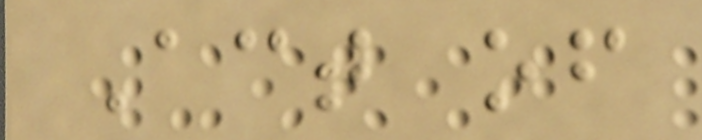Act of
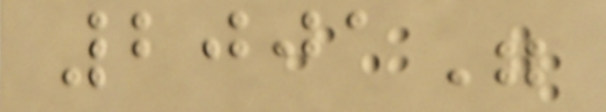2001"
